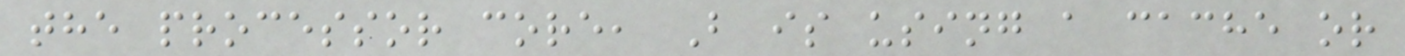the processor core, B is using a cache or
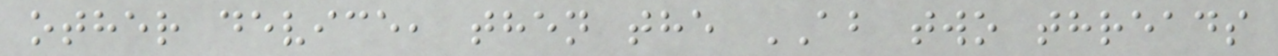other device, then the AB two threads
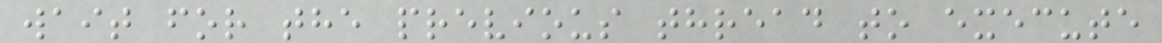wait for the previous thread to execute
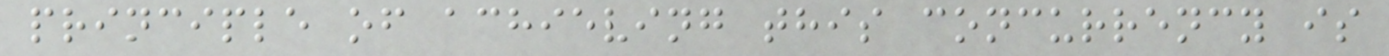principle of achieving this concurrency is
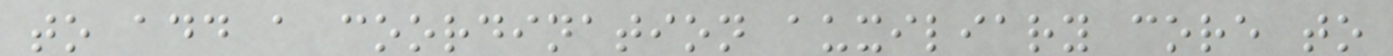to add a coordination auxiliary core to
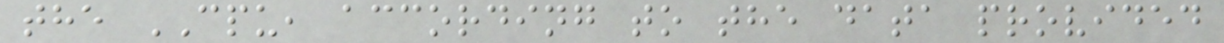the CPU, according to the data provided
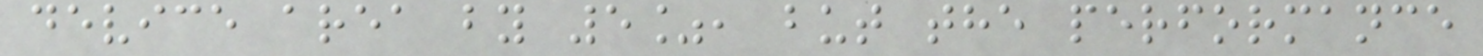device area by 5%, but the performance
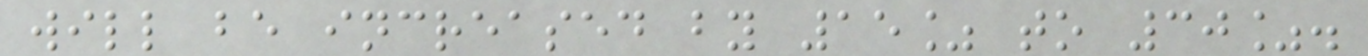will be increased by 15% to 30%.
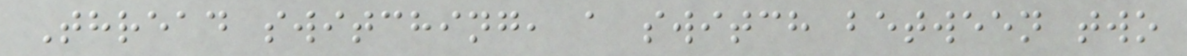Thread switching, a switch between two
